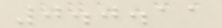0.0.11
